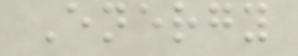Energy
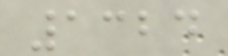1324
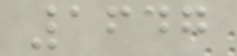1647
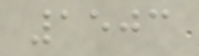1503
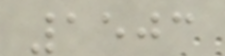1503
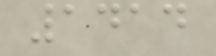1414
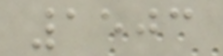1503
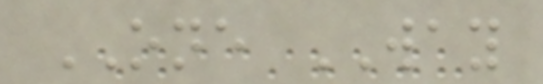ONE WAY
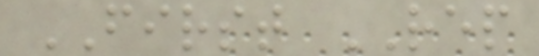FIRST REP
